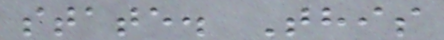state. This
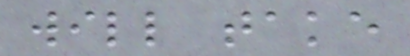will take
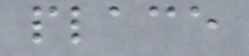place
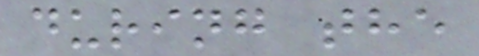during the
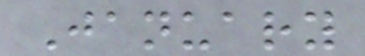January
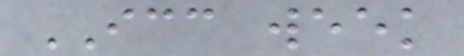ICC week
